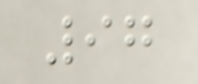97
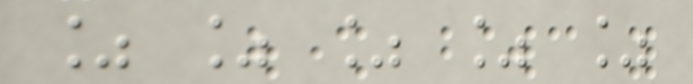% % % % %
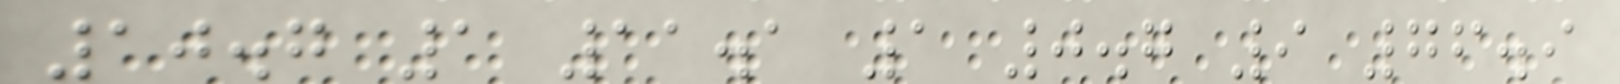10.7 1 11.1 1 0.7 9 76.9
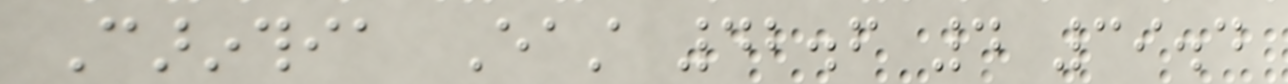Carinthia East 42.6 4 39.4
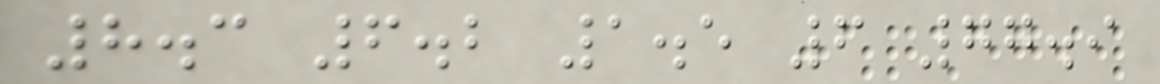8.3 6.2 1.5 6 77.9
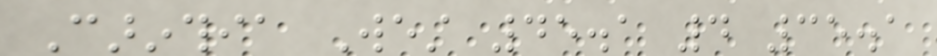Carinthia West 45.1 4 35.1
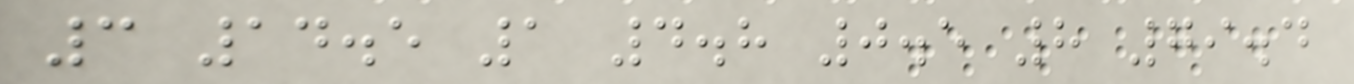3 14.5 1 4.8 0.5 8 79.4
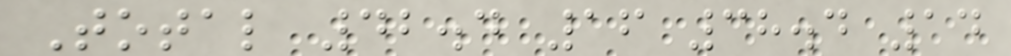Total 42.4 16 38.4 14
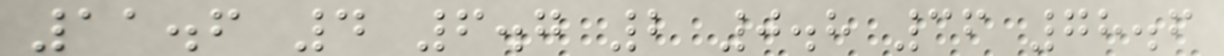11.6 4 6.7 2 0.8 36 78.6
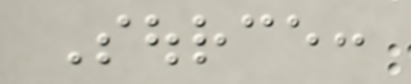Source:
